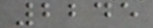2245
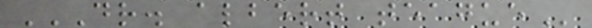DR. ALBERT TEAGUE
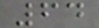64
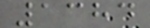1384
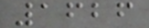1626
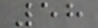58
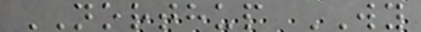NORTHUP WY
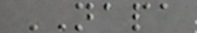NAPA
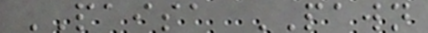PAISA PAWN
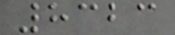8323
